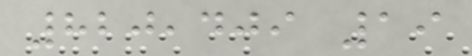820,409 19
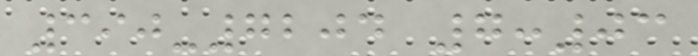390-7204 7:03
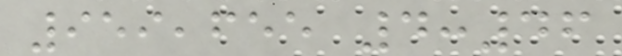959,655 4:46
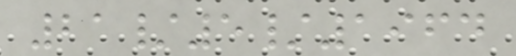21/5/1964
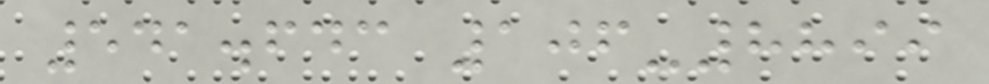541.643 106-8899
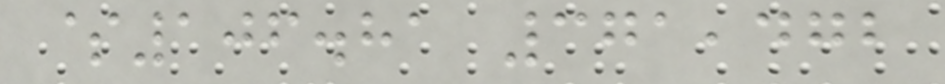$106.81 371,472
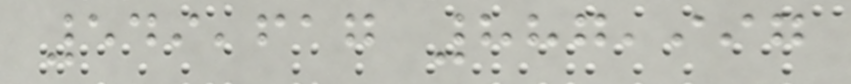549,617 887,997
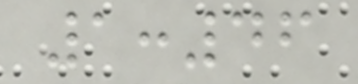1:46
